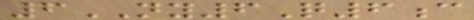6NY6Q6c
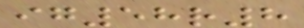ig58r8
